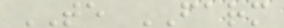TE FARM
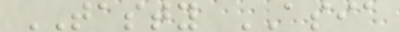TASTY ASIA
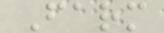Farm
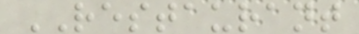RESTAURANT
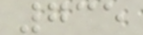735
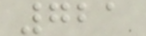721
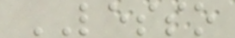LESSO
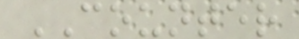COUNTER
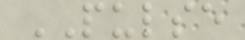PULSE
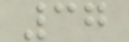37
